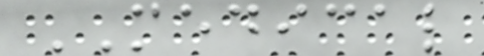MEDICAL
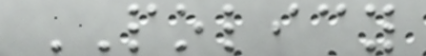POLICY
